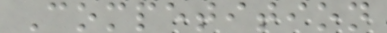Competition
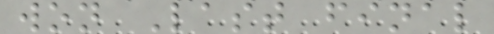won Last final
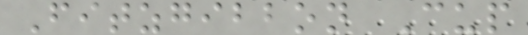Fitzgibbon Cup
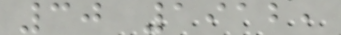30 1912,
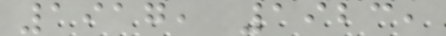1917, 1923,
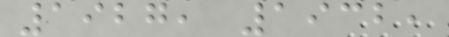1927, 1932,
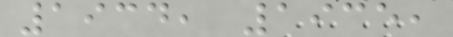1934, 1935,
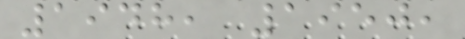1948, 1950,
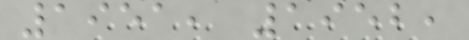1951, 1952,
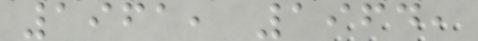1961, 1964,
